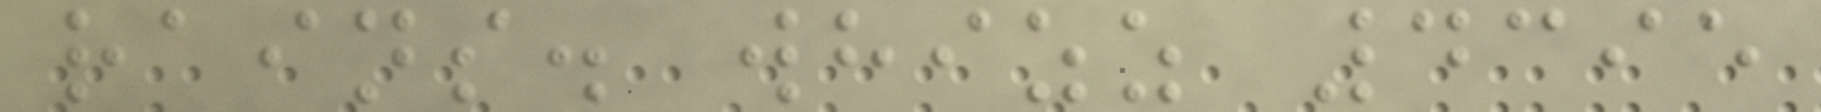rains. whizz 4395
